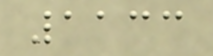1133
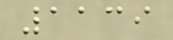1139
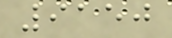9150
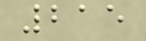215
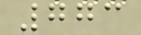773
